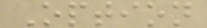Option
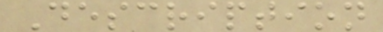Description
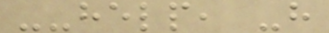--help, -h
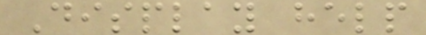Display help
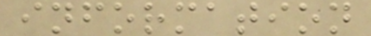information
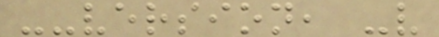--version, -v
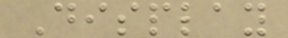Display
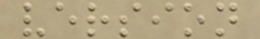version
